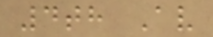4th Av
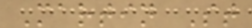Martin St
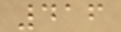416
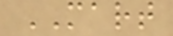MART
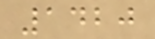1420
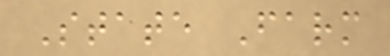State Farm
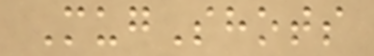MugShots
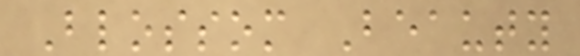Blossom Beauty
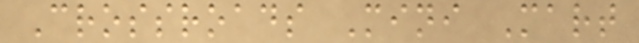Crossroads Mini Mart
